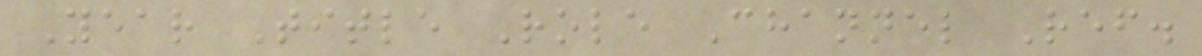Year Title Role Channel Ref.
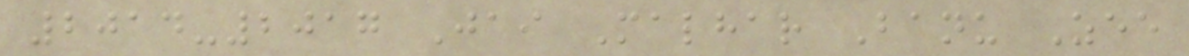2014-2017 Jai Malhar Banu Zee
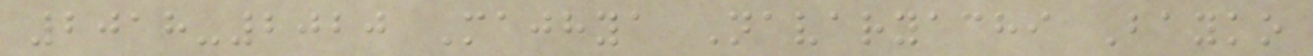2018-2020 Majhya Navaryachi Bayko
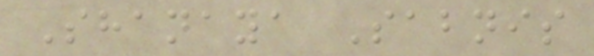Shanaya Sabnis
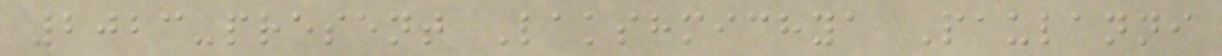2023-present Lakshmichya Paulanni
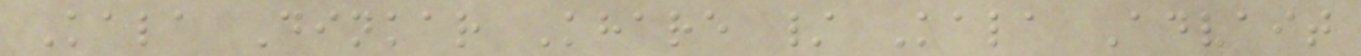Kala Dinkar Khare / Kala Advait
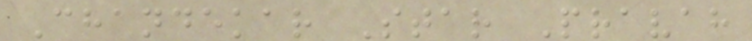Chandekar Star Pravah
